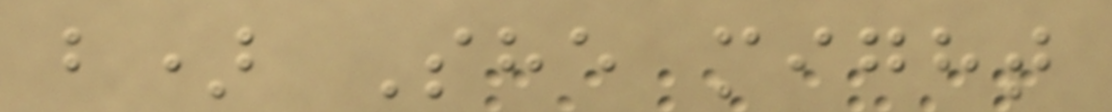b) She might
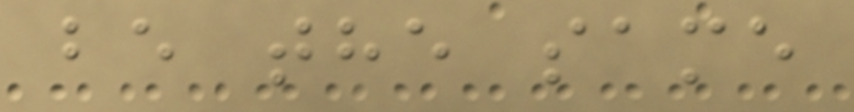be the same
